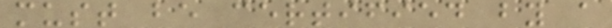must be certified by a
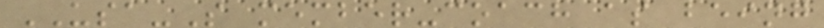USA-S member-coach as being
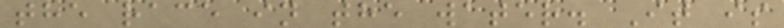the race in the water. It is
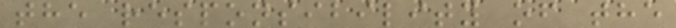the responsibility of the
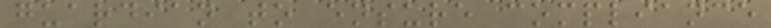guardian to ensure compliance
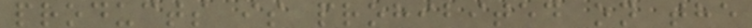products is prohibited on the
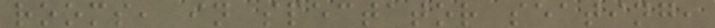rooms, in spectator seating,
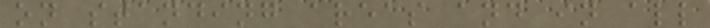on standing areas and in all
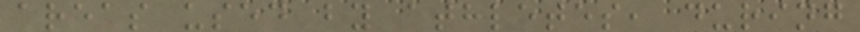areas used by athletes, during
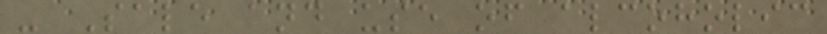- Sale and use of alcoholic
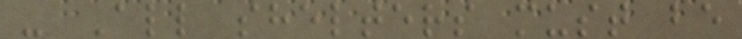- All shelters must be
